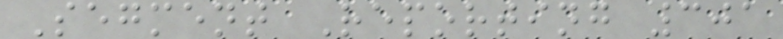Segment Reporting 301
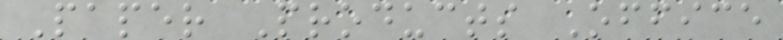Paper Products Office
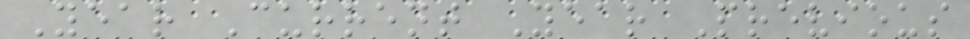Year Current Year Previous
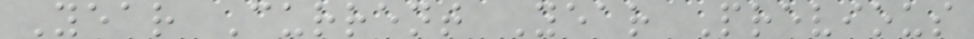Year Current Year Previous
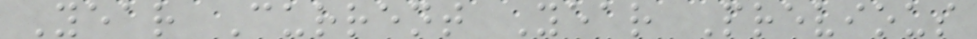Year Current Year Previous
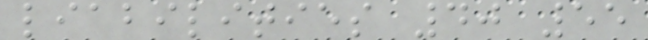liabilities 40 55
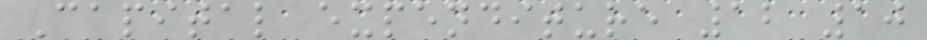Capital expenditure 12 10
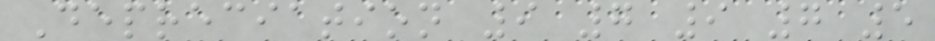Depreciation 9 7 9 7 5
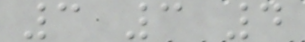3 3 4
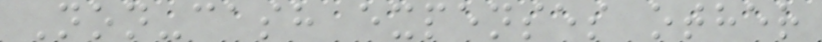Non-cash expenses other
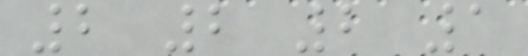2 2 2 1
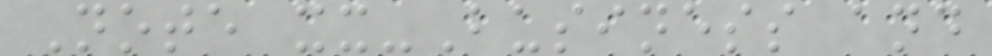Note xx-Business and
